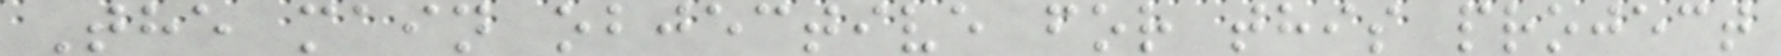The main objective for this project
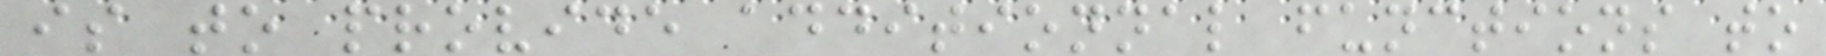is to provide additionnal functions to
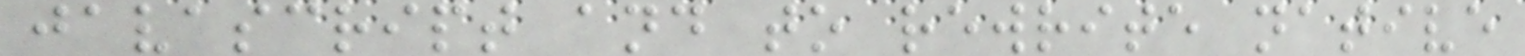javascript and to rewrite native
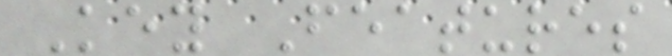Key Features
